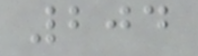204
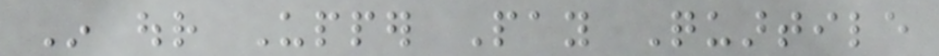In our Upper Pay Quartile
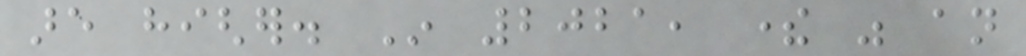are higher. In 2021, there was an
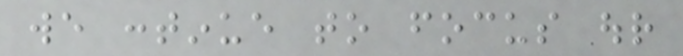we continue to focus our
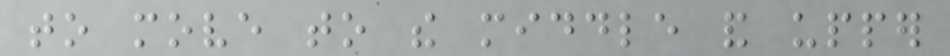to move to the middle and upper
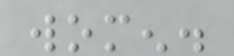women.
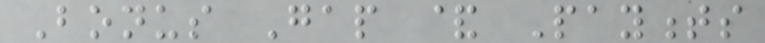Bonus Gap & Payments
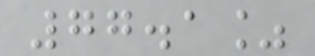77.1%
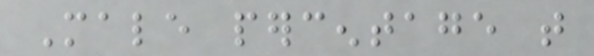Male percentage that
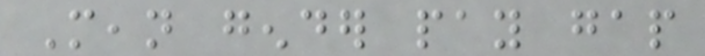Mean gender pay gap
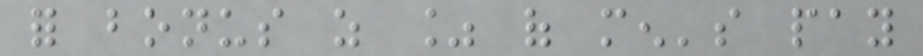for bonus as % of men's pay
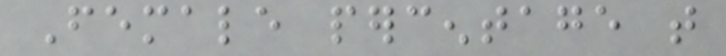Female percentage that
